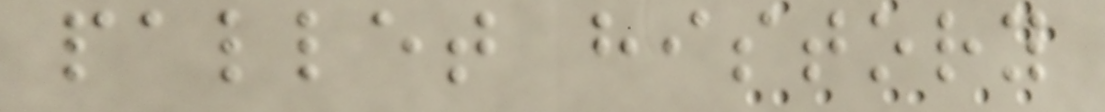pallet history
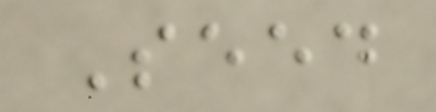Seed
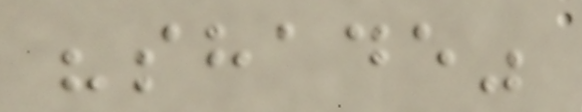"shade"
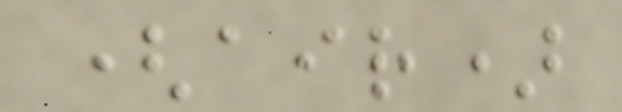(air)
